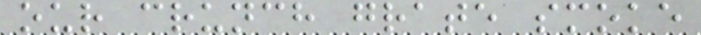our crunch grate smoke
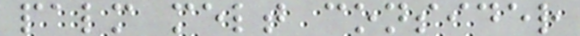palm melt consider
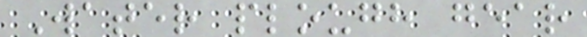Water plough gear
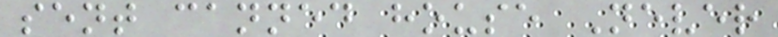sent canned house Never
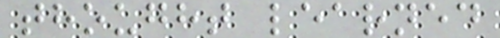thought learned
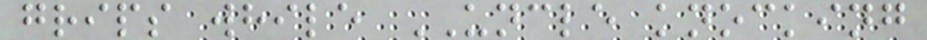grips while UNCLE knocking
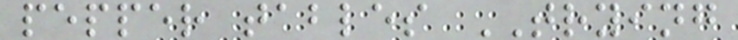pepper tables TRYING
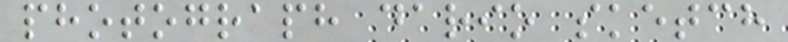photograph dario sketch
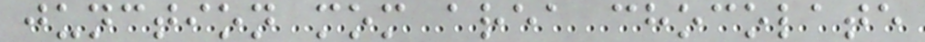junction mom area chocolate
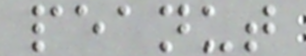peanut
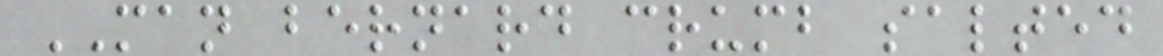MAN bernard crumb salted
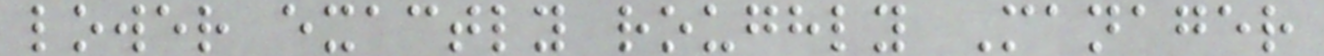lower exactly roughly Manager
